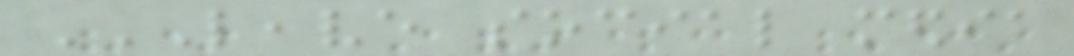LEAVE SOCIAL MEDIA
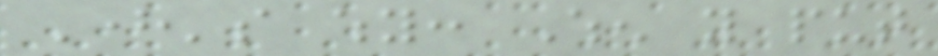Here's why: When you put
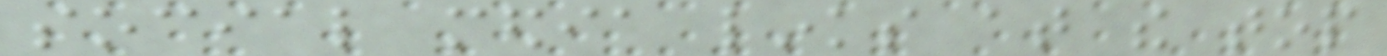social media links at the top
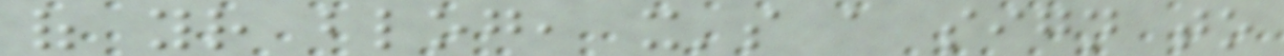of your blog, it's a sign to
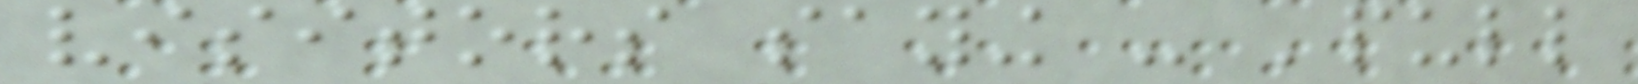visitors saying - 'pull
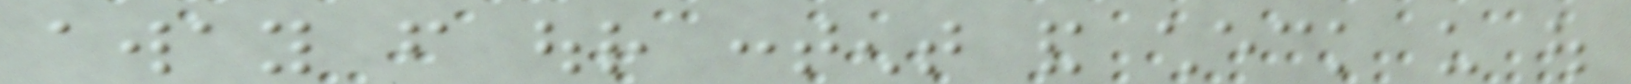away from our content and check us out
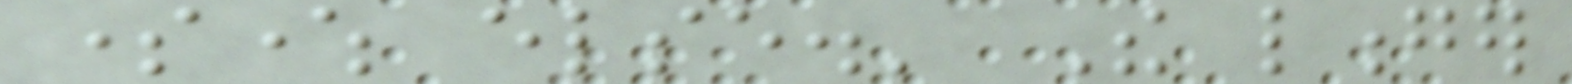somewhere else.' The longer
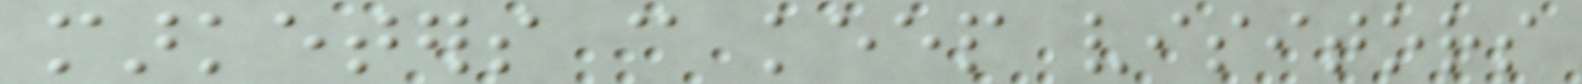marketers can keep visitors
